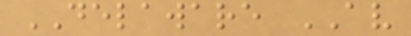DELAWARE AV
